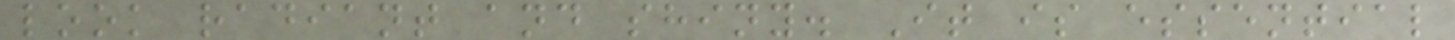look radiant and shiny. It is essential
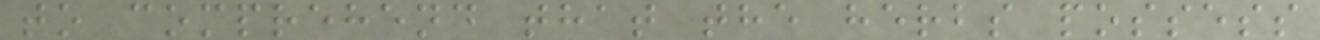to comprehend that the herbs possess
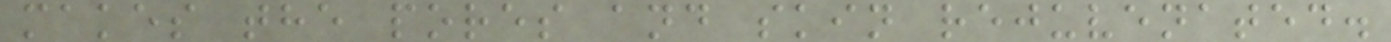makes the pores and skin rejuvenated.
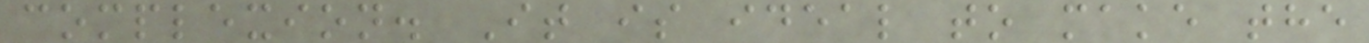complexion. It is ideal to make the
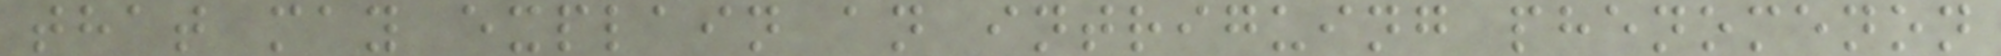that may explain an intriguing phenomenon
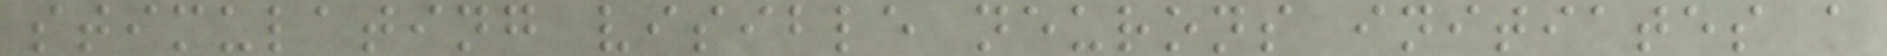stimulating visible neurons initiates a
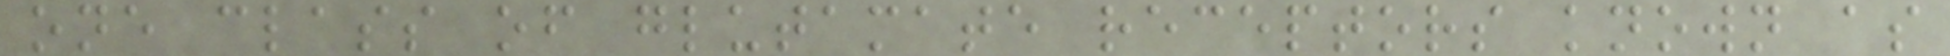one class of glutamate receptors known as
